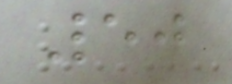50
